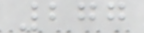277
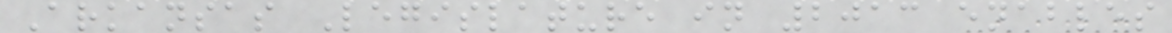Arkansas Legislature in 2013 enables
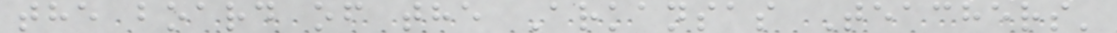the board of the Arkansas Teachers'
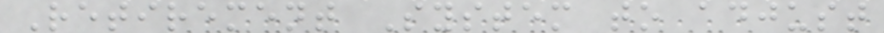Retirement System to adjust
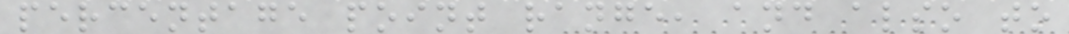percentage point range, and also to
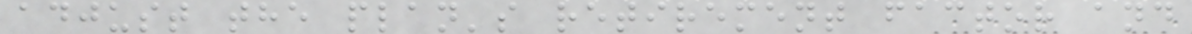adjust the plan's retirement factor and
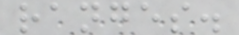ranges.
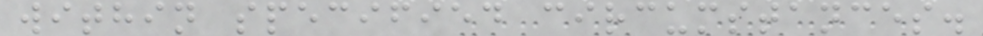within specified circumstances.
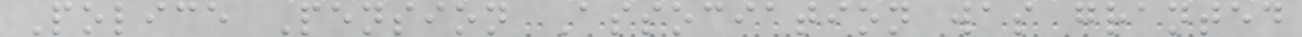Police Pension Association was granted
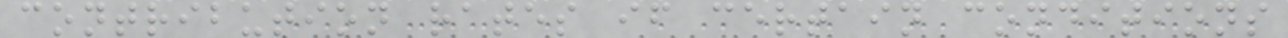contribution rates if certain conditions
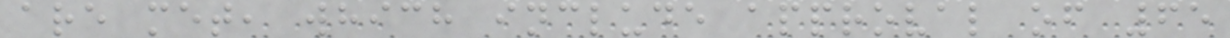are met, which include approval of 65
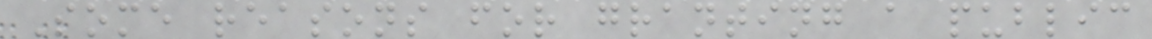Some reasons for granting a public
